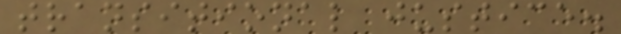transitional justice.
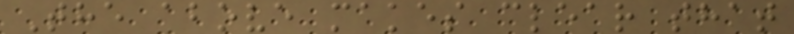The above makes clear that
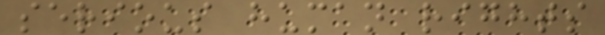serious human rights
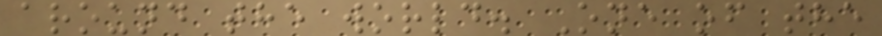around the world. One of the
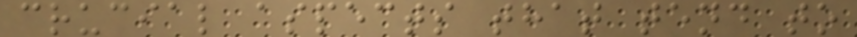crucial aspects that tend to
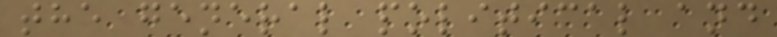the general political and
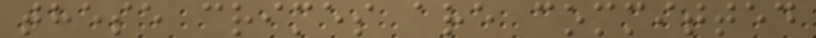these crimes are committed
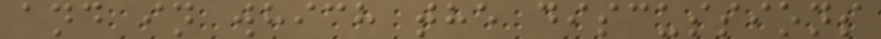and in which the discussions
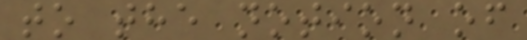to the notion of
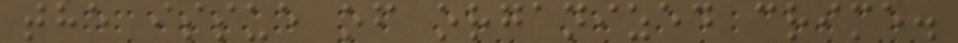the issue of organized crime.
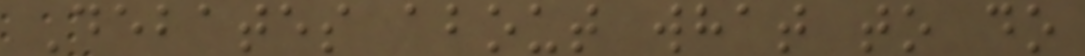Debates about what to do
